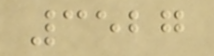3527
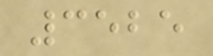3525
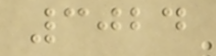3024
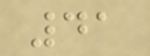41
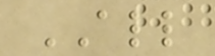ALL
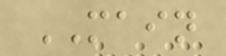MAIN
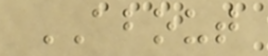ABOUT
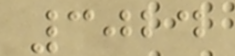3024
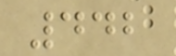442
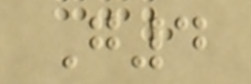G4
